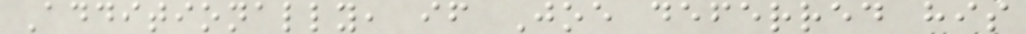Additionally, if Joe deferred his
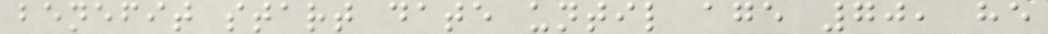benefit start date until age 70, he
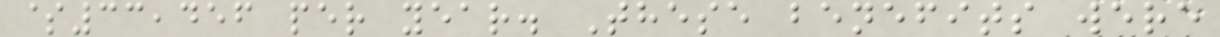$33,456 per year. These benefits were
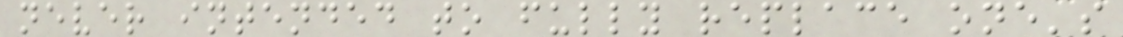never intended to fully replace one's
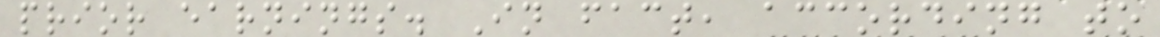prior earnings. In fact, according to
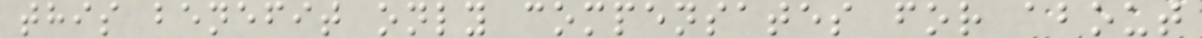this benefit only compensates for about
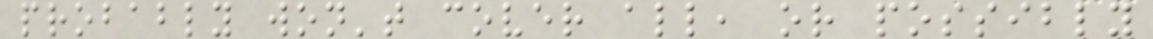probably won't cover all, or possibly
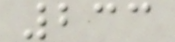233
